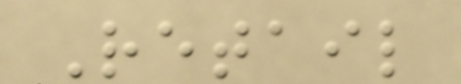Retail
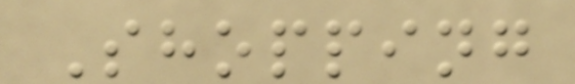Shopping
